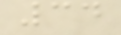34
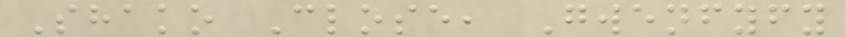Shako Close, Gwenfyfy
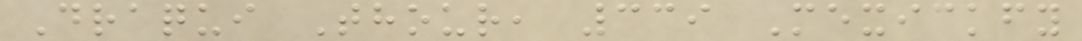Draqui Thour, 339 Mexickfy
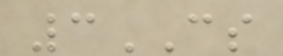3CS
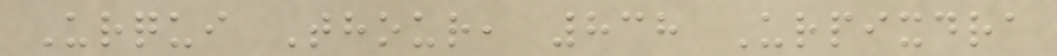Urqui Thour, 838 Urpixdra
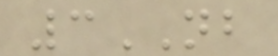3NB
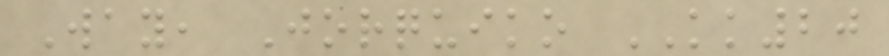Way, Jorquiko KK20
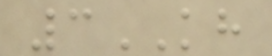3KH
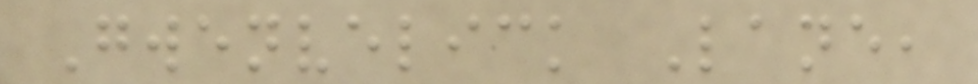Gwenvelick Lane,
